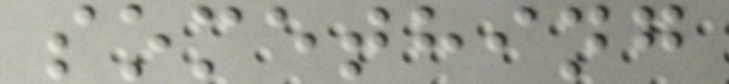something
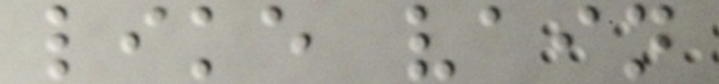like vain
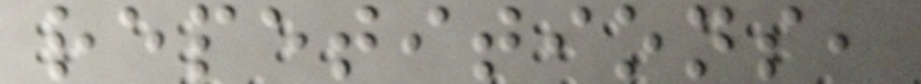repetitions,
